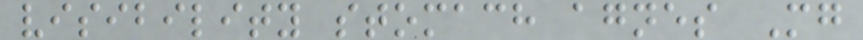visibility stomach agnes Mg
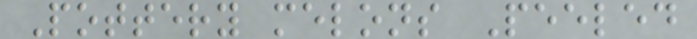Pottery melons Peeled
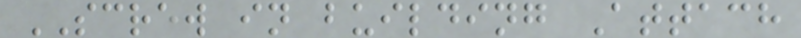SCREW in building Attach
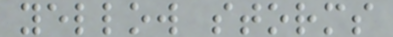yellow storms
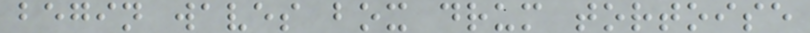begin waves box drum tortoise
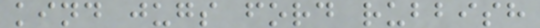kind jugs ford rubbish
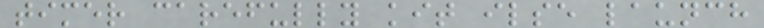timer carefully kit ilse launch
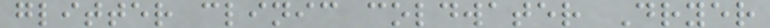glitter clinic coldwater Dryer
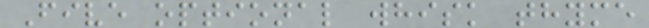Five optional whisk thyme
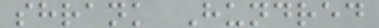shrank Hundred
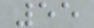55
